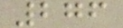276
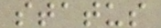status
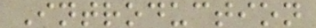Introduction
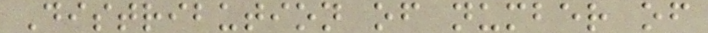Distribution of number of
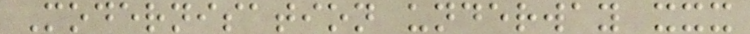Modernisation underway xxx
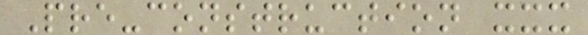Pre-construction xxx
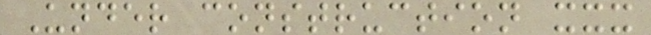Under construction xxx
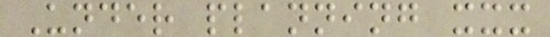Under planning xxx
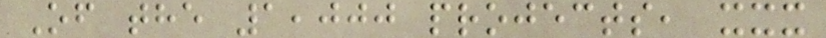Of the 1,000 projects, xxx
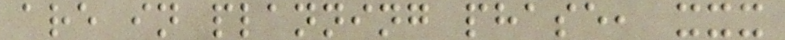are in planning phase, xxx
